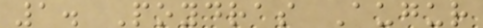1. Poydras Augur
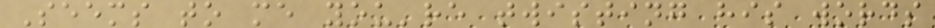Seems to me you're twisting his words
